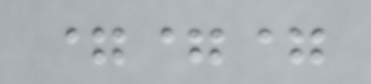===
